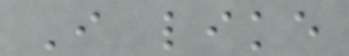I like
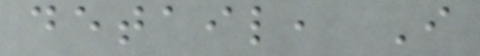detail, I
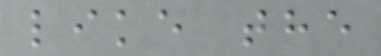like the
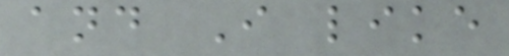and I like
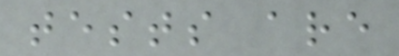tests are
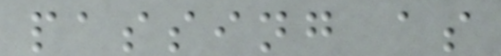passing as
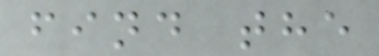find the
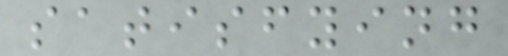satisfying
